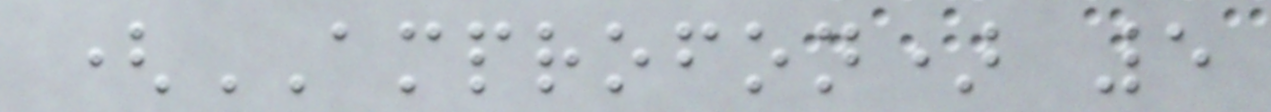(AMPROFON) 5
